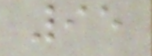95
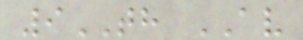9TH AV
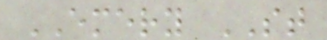EMERY ST
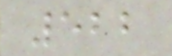522
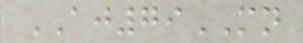AJ79MN
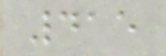415
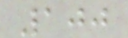100
